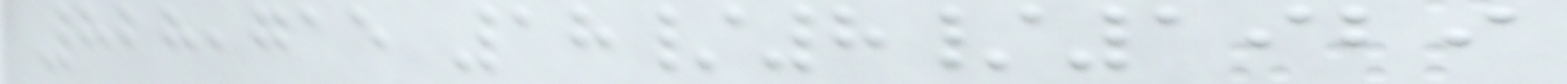828,715 18/8/1929
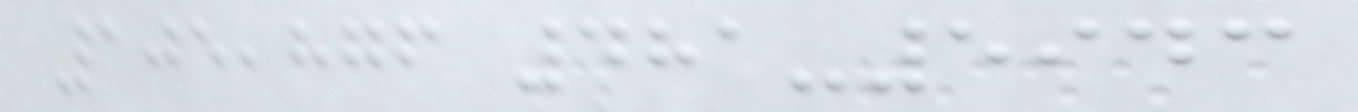105,876 481-5943
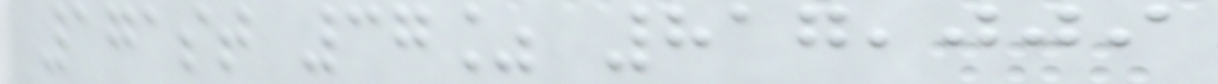171st 37% 817,009
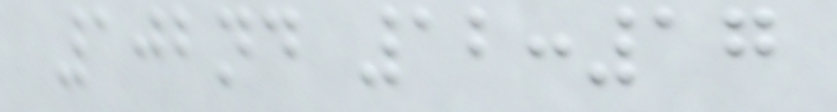102nd 12:17
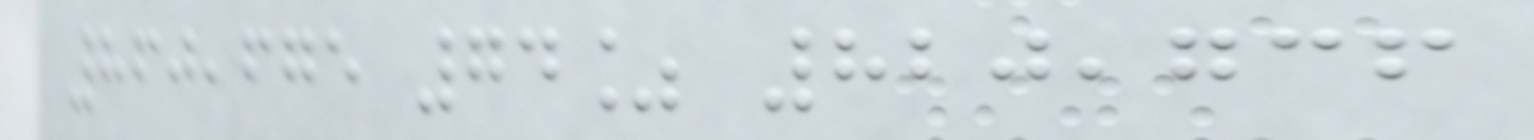860,675 74% 820,736
